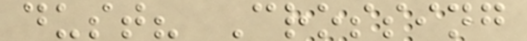dust? Crossing
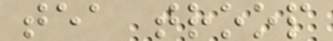tea troop
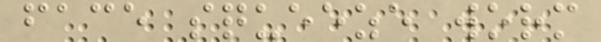face squeeze worm
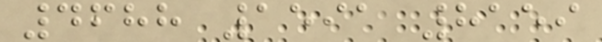4688 1591 8159
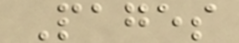Pages
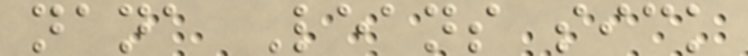nana Leans sick
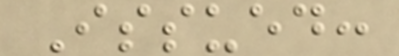Issued:
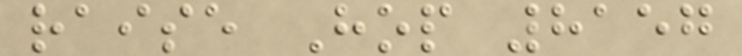raise Hop 8157
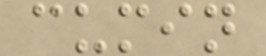cumin
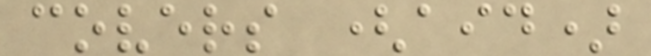covers (aid)
